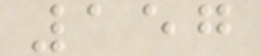157
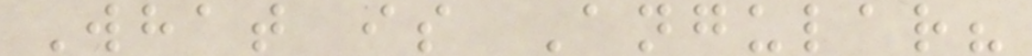What is Angular?
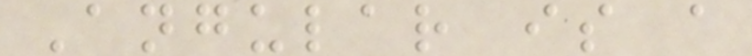Angular is a
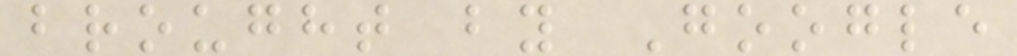brought by Google
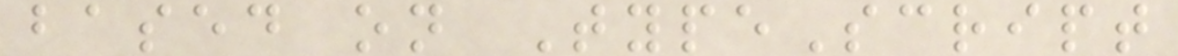based on TypeScript
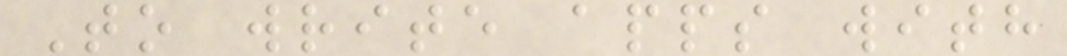To write apps with
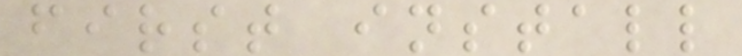first install
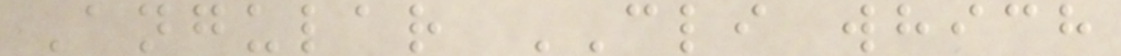Angular CLI which
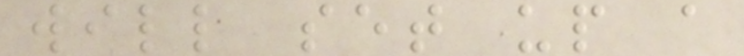will set up a
